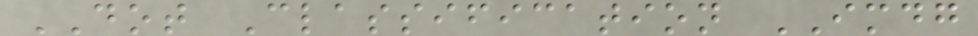DOT Classification IMDG
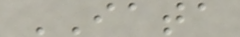IATA
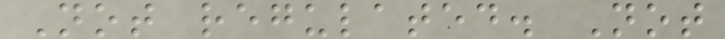Not regulated. Not
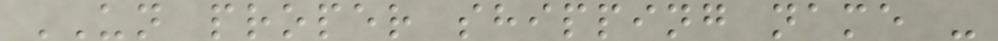UN proper shipping name -
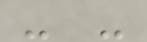- -
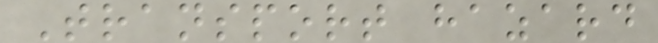Transport hazard
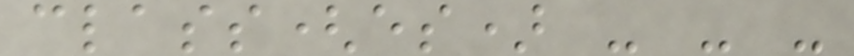class(es) - - -
